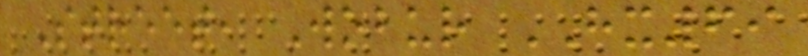Street, Wobur HX69
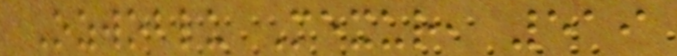Ozwoblu Mexur, 519
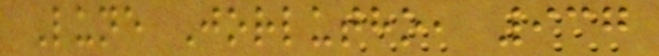Lune Jorlutho, 937
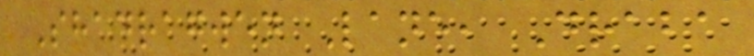Shadragwen Lane, Draba
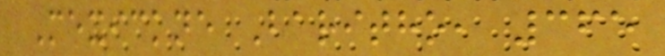Mexickne Baritho, 365
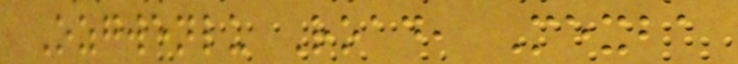Ozgwenlu Road, Mexba
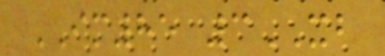IM85 3XB
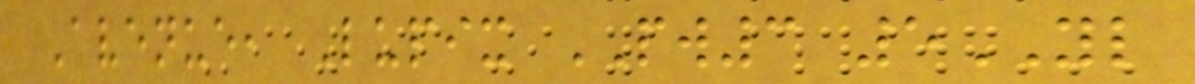Avenue, Lupix PW3 5YL
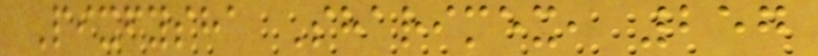Pixfysha Sharimex, 257
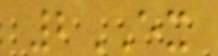2EX
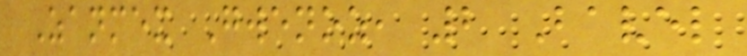Zanmex Gwenoz, 2 Bavel
